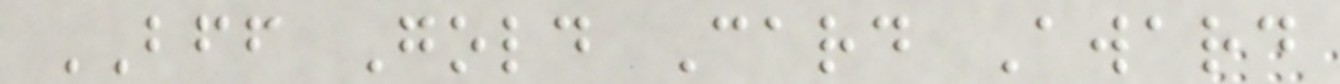BFF Gold Card Award
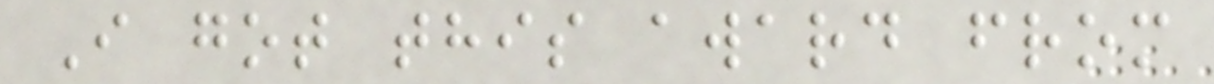I got this award from
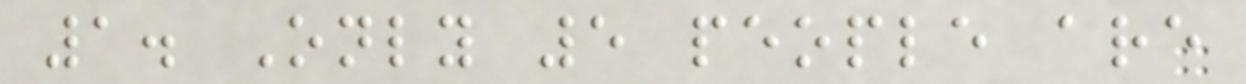1. Only 5 people are
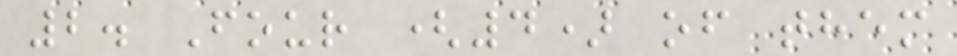2. Four (4) of them
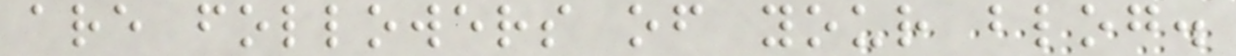are followers of your blog.
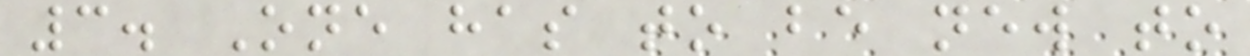3. One has to be new to
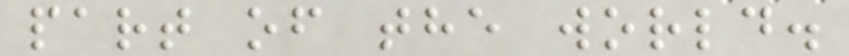part of the world.
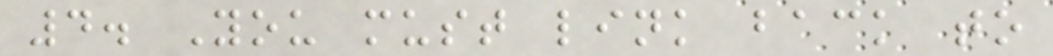4. You must link back to
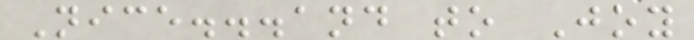Nice...and to Joy
